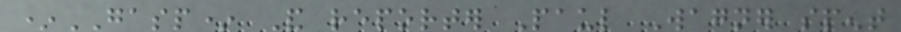*GASP* And reporter Paul Wagner spent
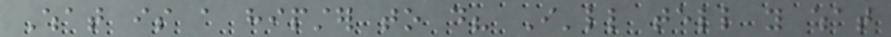What is a hipster to do? I'll tell you what
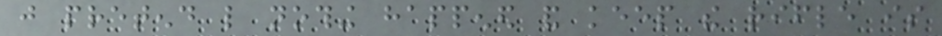just pretend like nothing happened and keep the rifle is
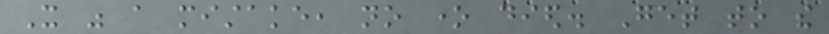It was a mistake, no one died. Get to the
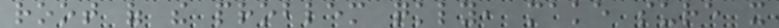root of the problem quickly, make sure it
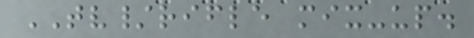TV/rifle mix-up.
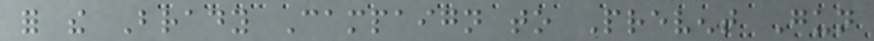for the Brady Campaign to Prevent Gun
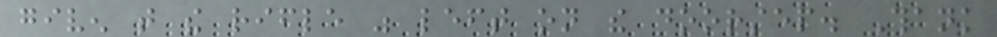given that the rifle was left on the doorstep. Thank
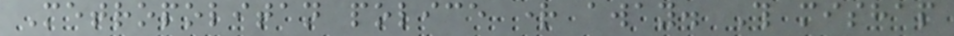Metropolitan police right away. This mishap
